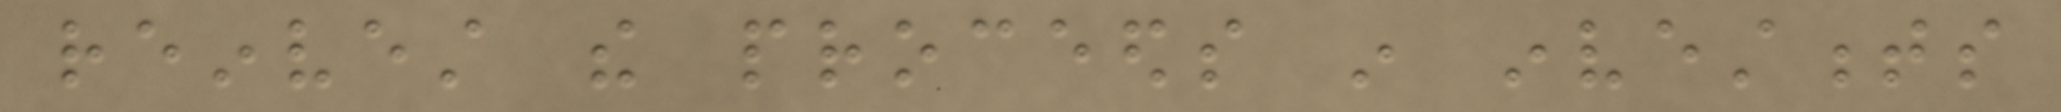reinvest the proceeds in investments
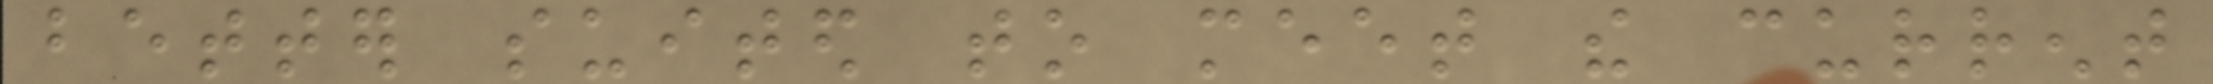better suited to meet the current
